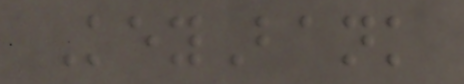KeyBank
